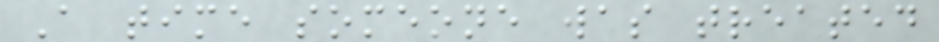A time someone was treated
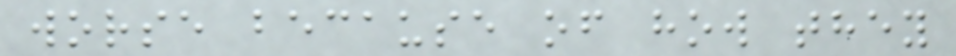worse because of how they
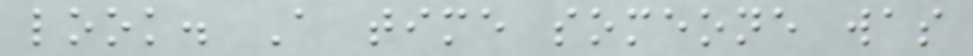look. A time someone was
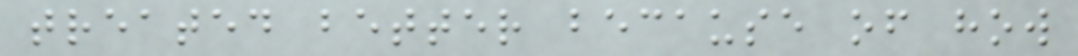treated better because of how
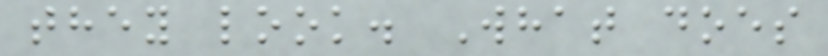they look. What does
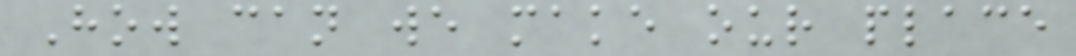How can we make our place
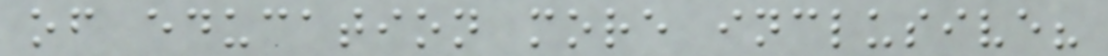of education more inclusive?
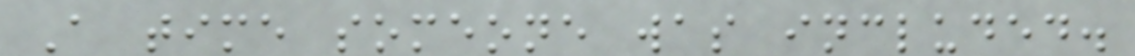A time someone was included.
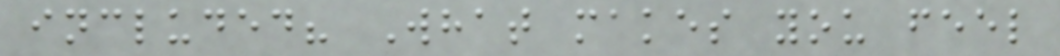included? What makes you feel
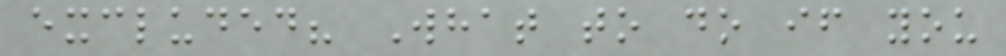excluded? What to do if you
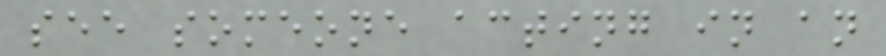see someone acting in an
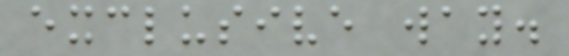exclusive way.
